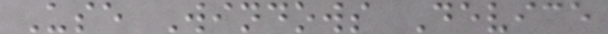Use Windows Device
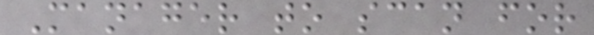Manager to scan for
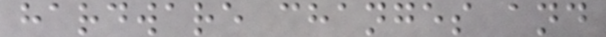hardware changes and
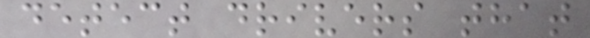detect drivers that
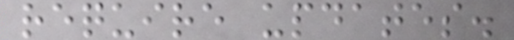require updates.
